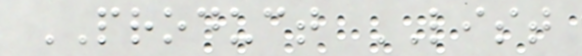PRODUCT LIST
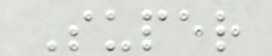Super
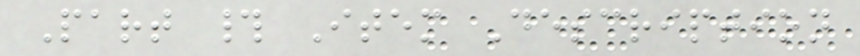Part # Item Description
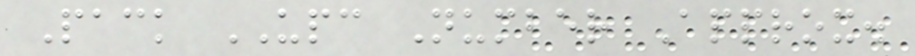Pack UPC Number Approx.
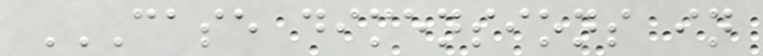CASE DIMENSIONS IN
